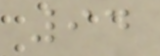94
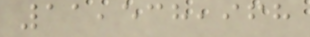11,538,968
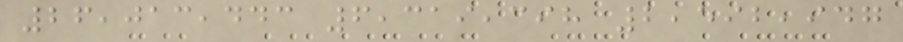26,013,443 6,319,398 2,592,947
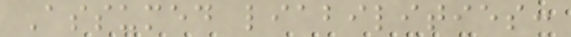Assumed liabilities:
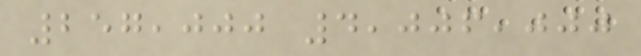257,000 4,006,000
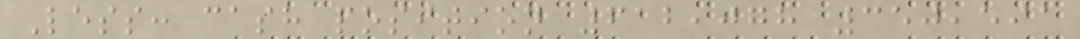Less: cash position 612,078 350,591
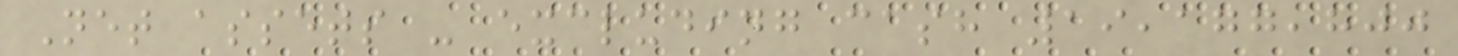Net assets - excluding cash 19,177,800
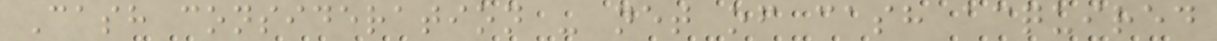Cash consideration - net of cash acquired
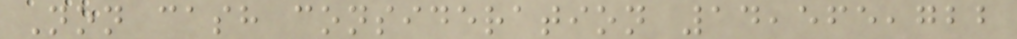Non cash consideration 14,565,722
